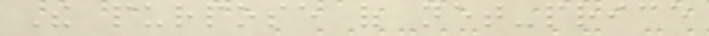The purpose of net-price
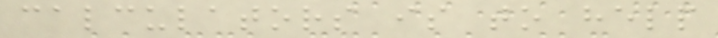calculators is to help
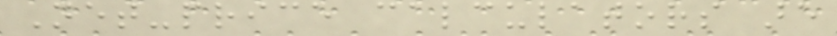Net-price calculators are
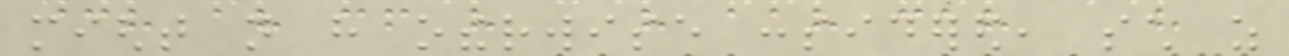might not have otherwise considered, such as
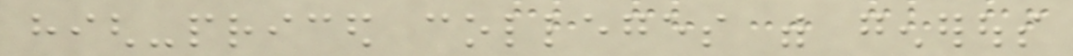high-priced colleges with generous
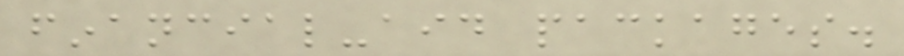financial-aid packages.
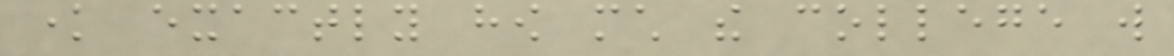know exactly how much the college will
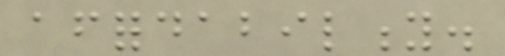affordability.
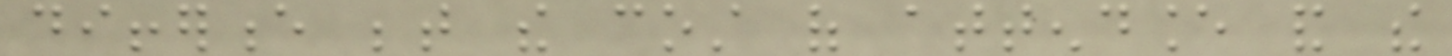difference between the cost of attendance and the
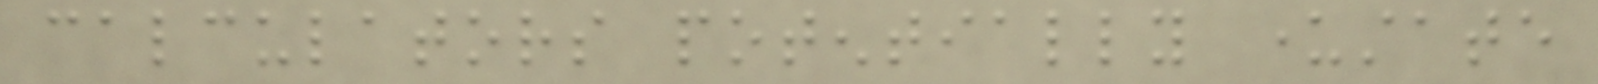calculators potentially understate
